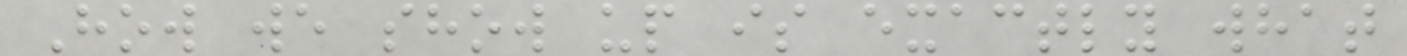How we show up is exactly what
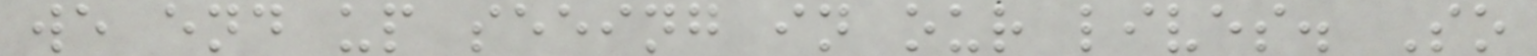we end up seeing in our lives. So
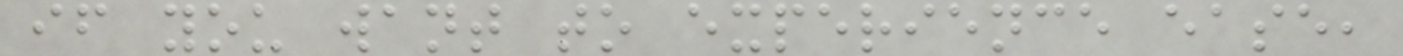if you want to experience ease,
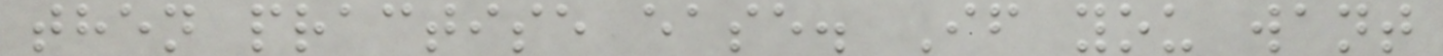then practise ease. If you want
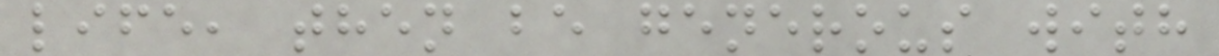life, then be generous with
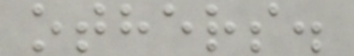others.
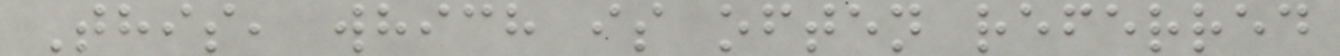This, which is often referred
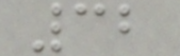32
